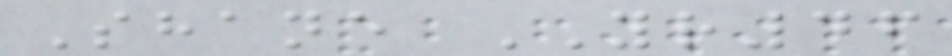Shane YR46
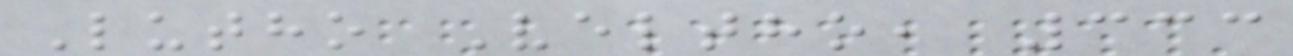Lutho Veltho, 333
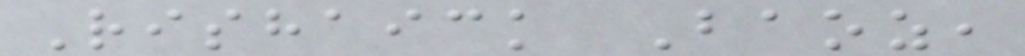Rishaick Baoz,
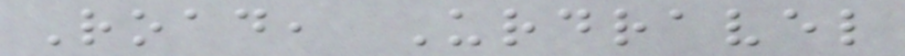Road, Urdravel
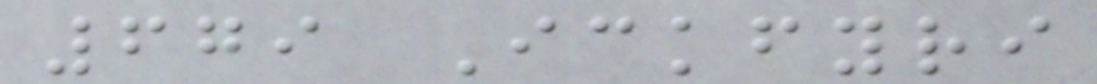679 Ickfyri
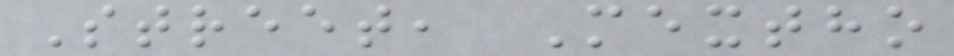Street, Mextho
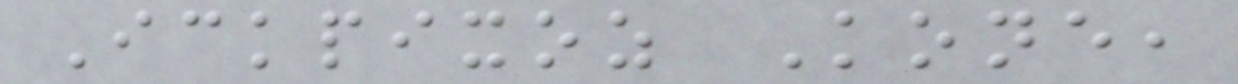Ickpixoz Kone,
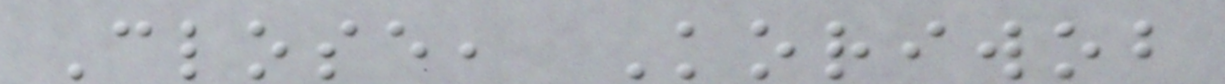Close, Koriwob
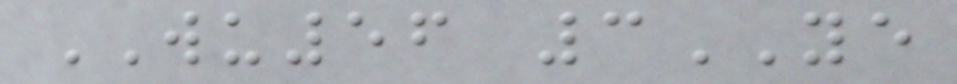WU56 3YE
